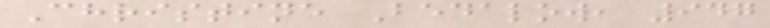Christine Bedalow, 947
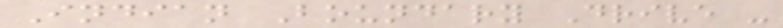Indian Boundary Drive -
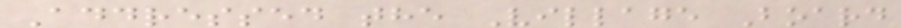Addressed the Village Board
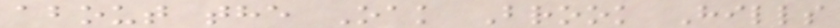about the Oak Brook Hills
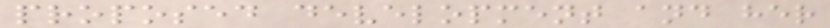proposed development and her
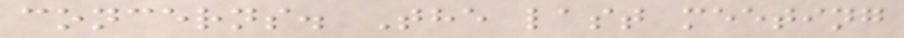concerns. The last meeting
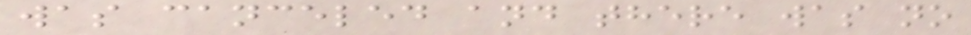was canceled and there was no
